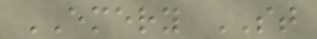EMERY ST
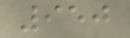950
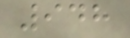948
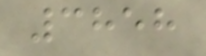3858
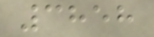3858
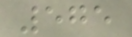575
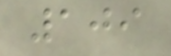109
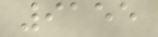9155
